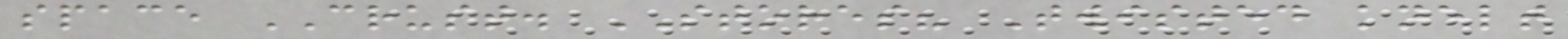space CRUST. STORES? Twisted knelt
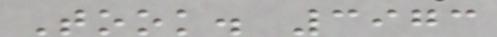Took. 3973
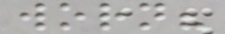worn?
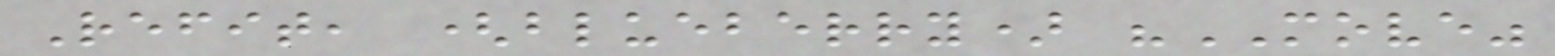Refit, (blueberry) "MOVE"
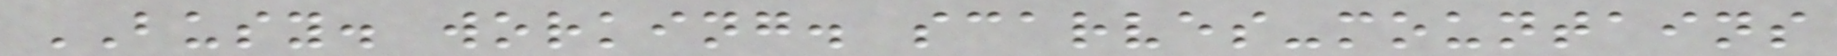BUSY. working. scarves-mountains
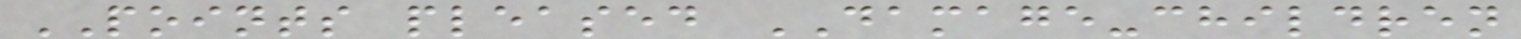POINTS pleased DAMAGE-children
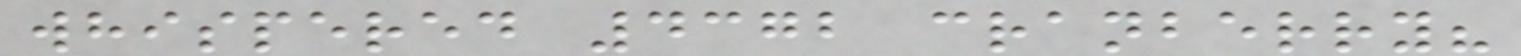whispered 4372 cranberry?
